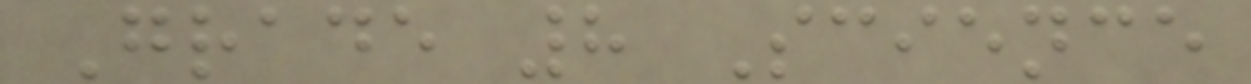Grade 8 Science
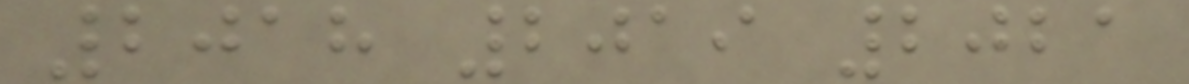2018 2019 2021
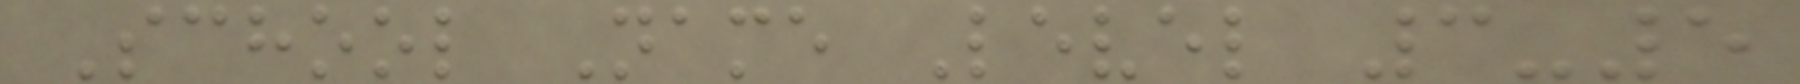School Name Level 3-5
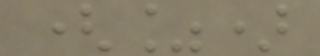(%)
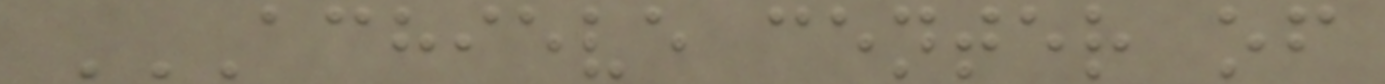ACHIEVE CENTER OF
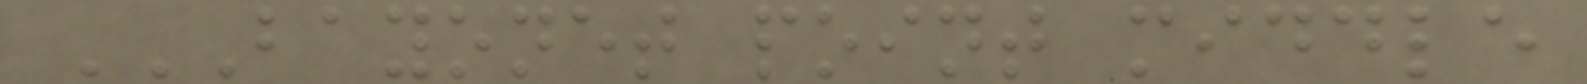BAYONET POINT MIDDLE
